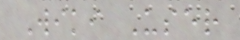Wiki User
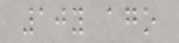10y ago
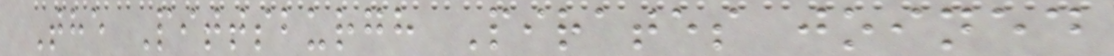The Pittsburgh Pirates joined
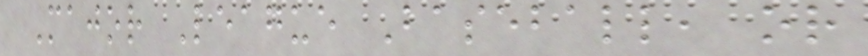Major League Baseball, or
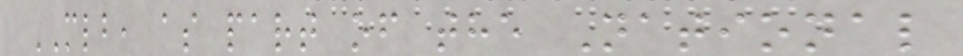MLB, as part of the National
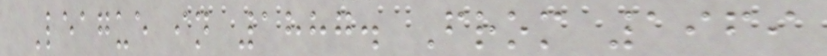League in 1887. From 1969
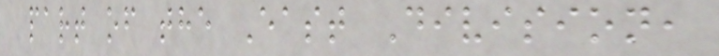part of the East Division,
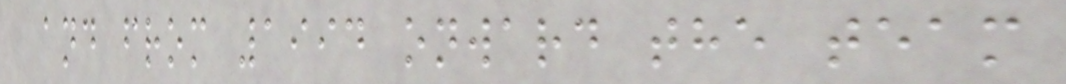and from 1994 onward the team
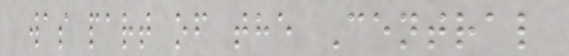was part of the Central
